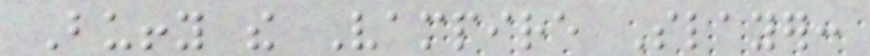Buffy the Vampire Slayer:
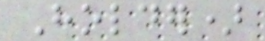Holder)
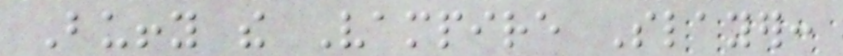Buffy the Vampire Slayer:
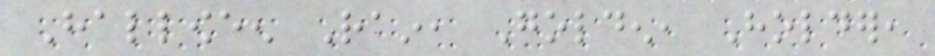Halloween Rain, Golden, Holder,
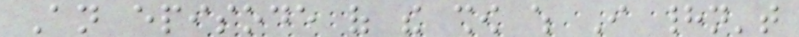An episode of the show which I hadn't
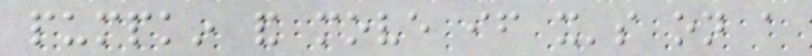pumpkin and move if it's on a
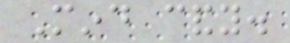Mind candy.
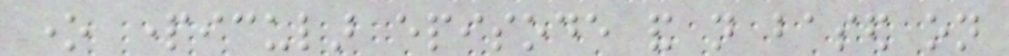one particular episode and not based on
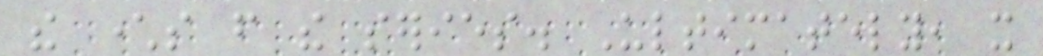the characters from the series. Ultimately, it
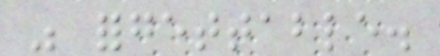was forgettable.
